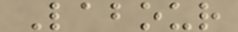Labour
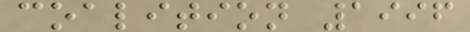coalition 1996
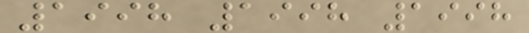1998 1998 1998
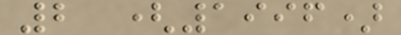2 (1996)
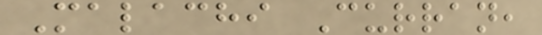Malachi Curran,
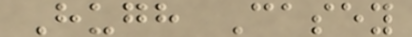Hugh Casey
